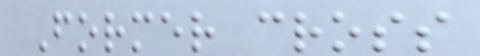Former cross
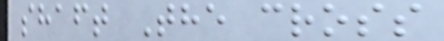shaft The cross
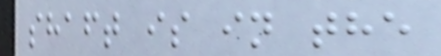shaft is in the
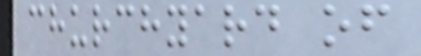churchyard of
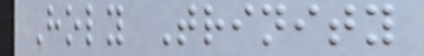Holy Trinity
